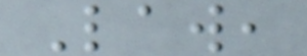Law,
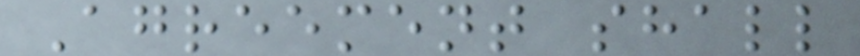Agreement shall
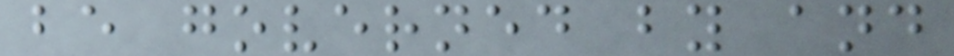be governed by and
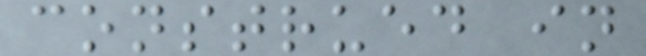construed in
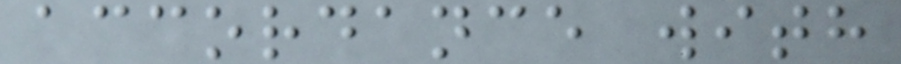accordance with
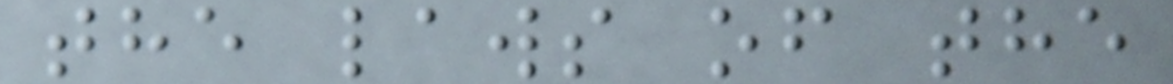the laws of the
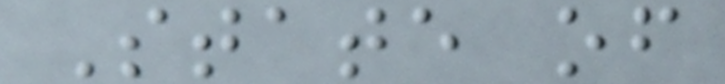State of
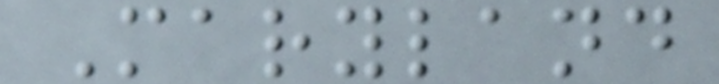Maryland
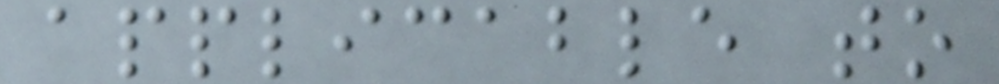applicable to
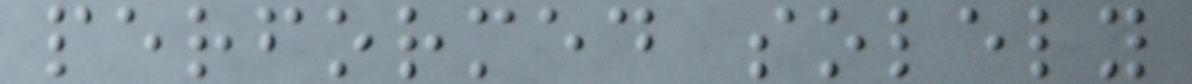performed solely
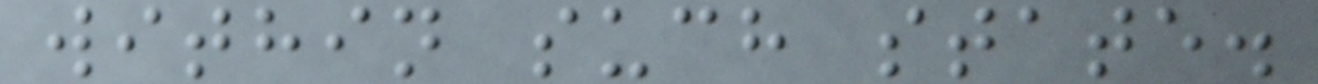within such state.
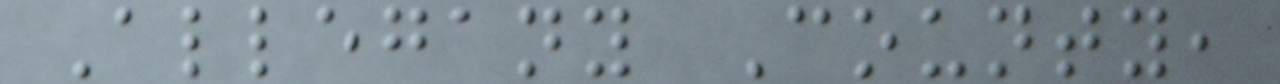Allegany County,
